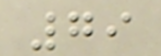79
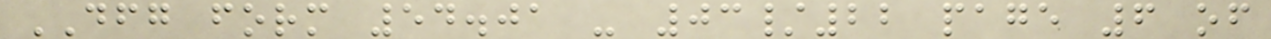DFG form 54.01 - 03/22 page 6 of
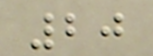20
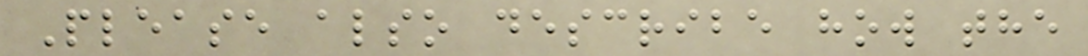Please also describe how the
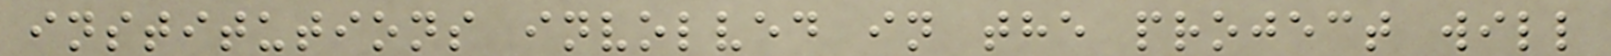institutions involved in the project will
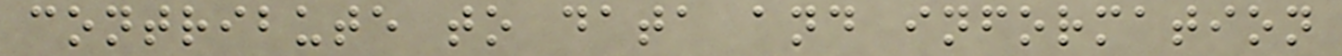contribute to data and information
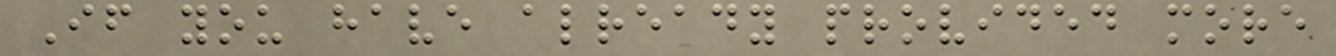If you have already provided more
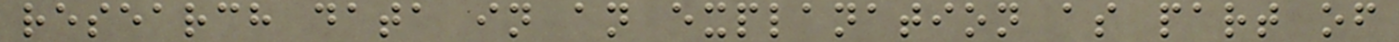research data in an explanation as part of
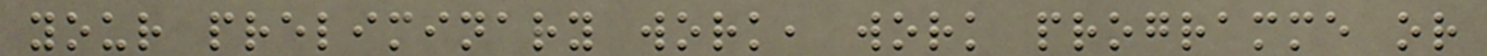your preliminary work, work programme or
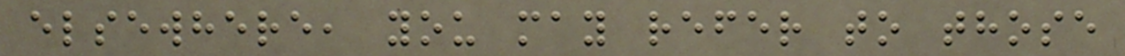elsewhere, you may refer to those
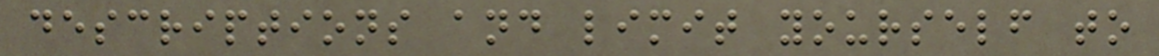descriptions and limit yourself to
